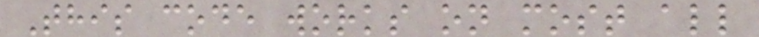This code works on most all
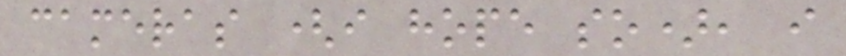cameras (i hope so), i
